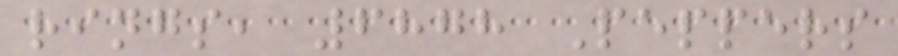rings, 6878 Peppers
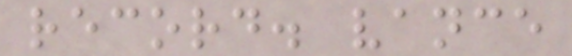record. vance
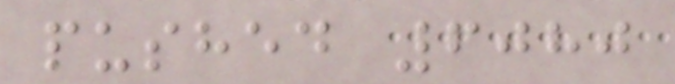pushed 6080
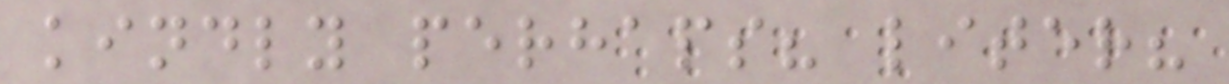kindly perhaps? liter?
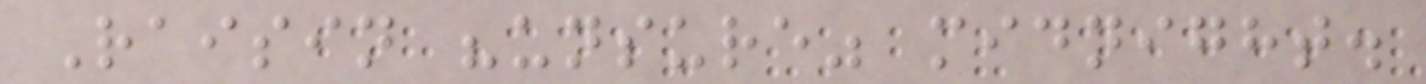Raisin "unsure" midnight.
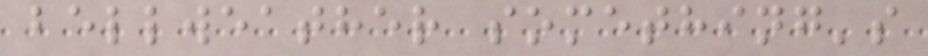bellweather something's
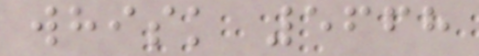whisk 5668
